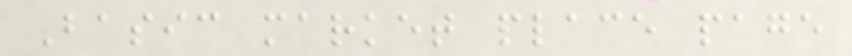Basic market place page
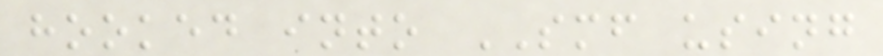hooked into SMF using
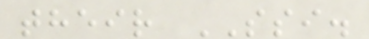their SSI.
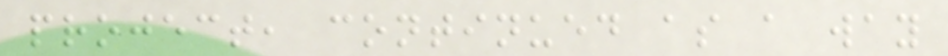project, continued as a way
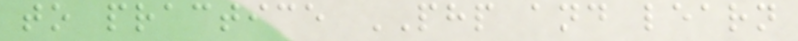to practice PHP and learn
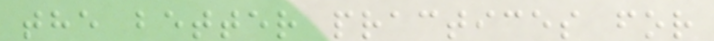the better practices for
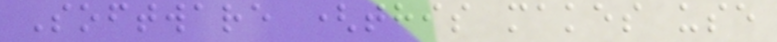Software (this makes use
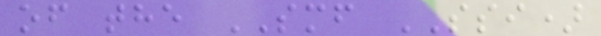of the SMF SSI)
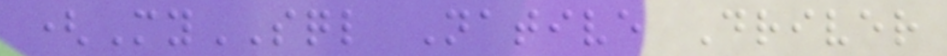(MySQL Native Driver
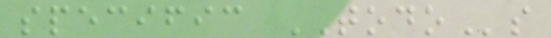specific TODOs
